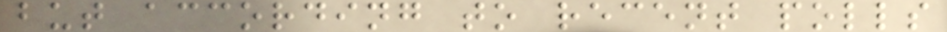but according to recent polls
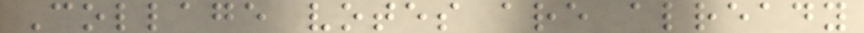Collage votes are already
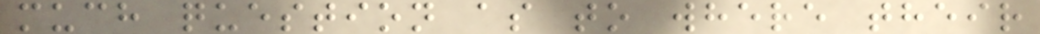much question as to where their
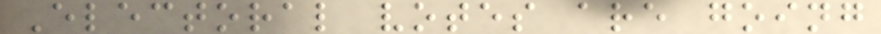Electoral votes are going
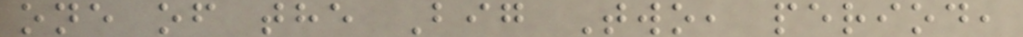one of the Big Two, period,
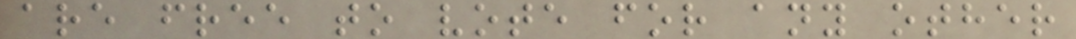are free to vote for any other
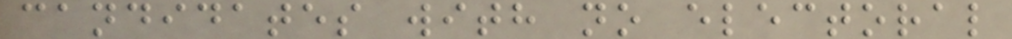candidates with no electoral
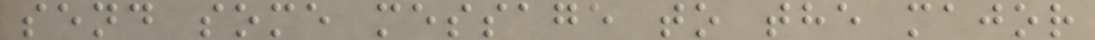send some message to the major
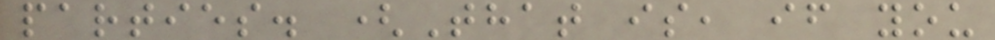parties. (That is, if you
